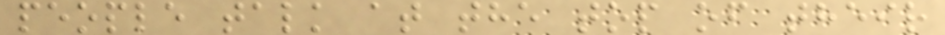people talk at the top of their
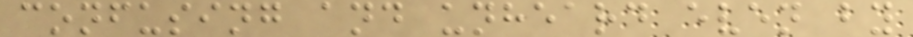confusing and unheard even by
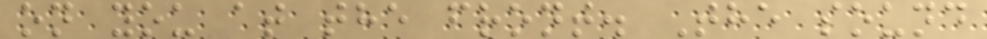on you at the front. The sound
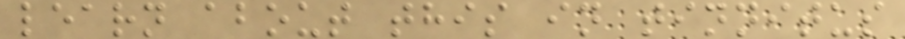learn about this in tinnitus
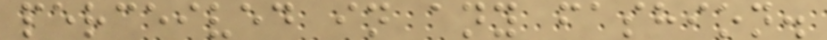perceived in any fashion.
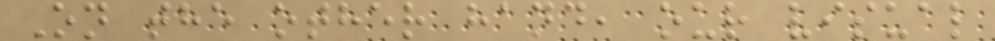On the other hand, our visual
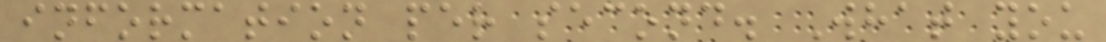information per second. What you
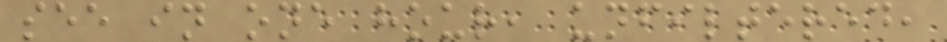see in one hour, unfiltered,
